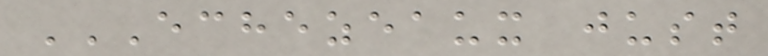ECHEZEAUX JUST
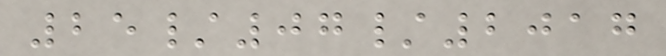25/07/2017
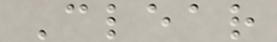Clear
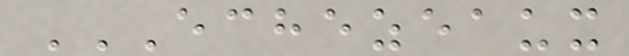ECHEZEAUX
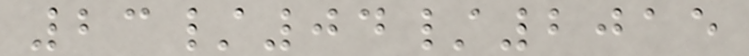23/04/2015
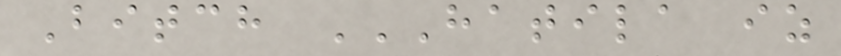Bitch HATILA IZ
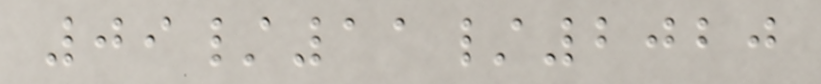09/11/2020
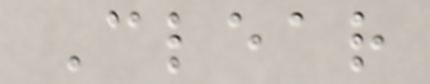Clear
